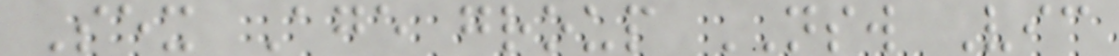Sex Age group NSW Vic
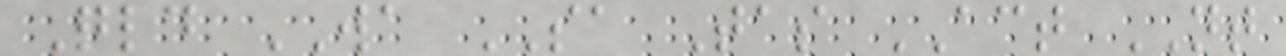Qld WA SA Tas ACT NT
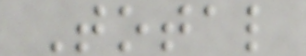Total
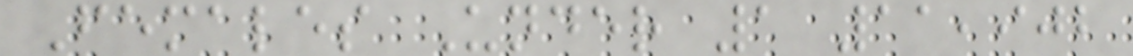Females Under 1 11,902
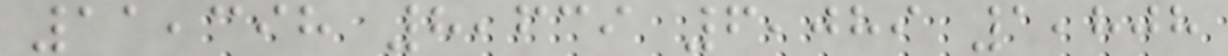11,398 8,639 6,089 1,808
